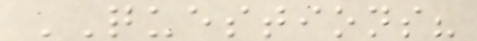QUESTIONS?
